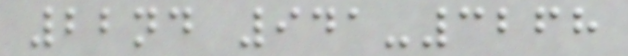22nd 941-3268
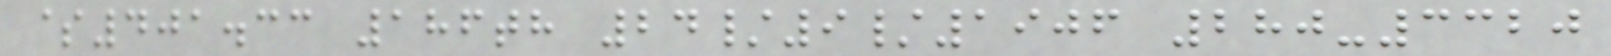$401.33 186th 24/9/1906 280-3320
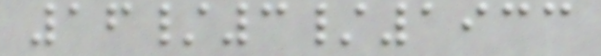16/3/1933
